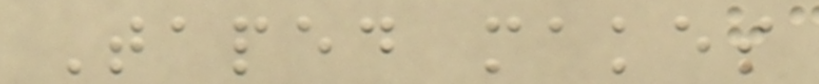Taped makes
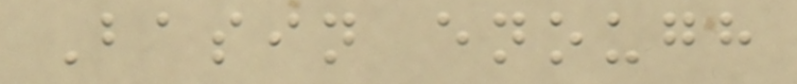Basin enough
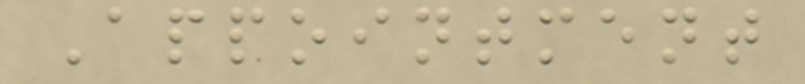Appointment
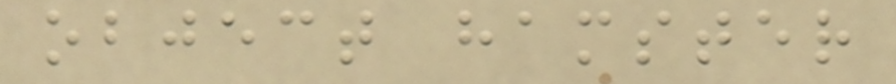object hamster
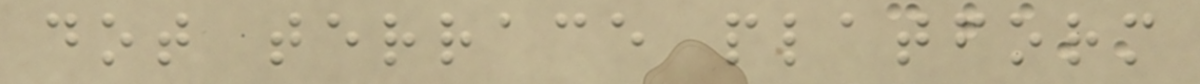dot terrace platform
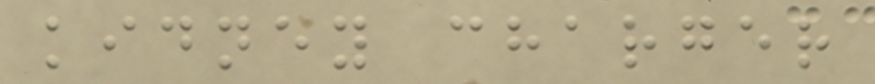kidney charger
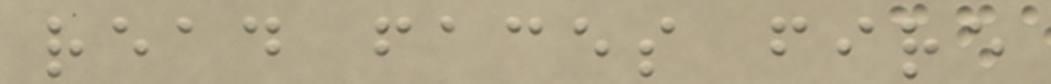read faces fire
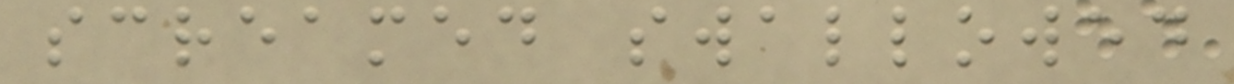screamed swallowed
